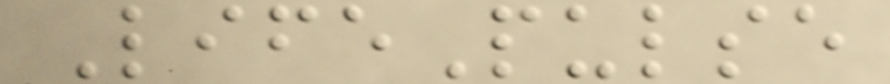LifePulse
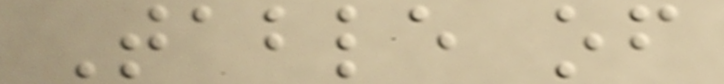Table of
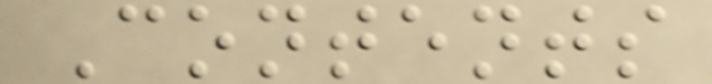Contents
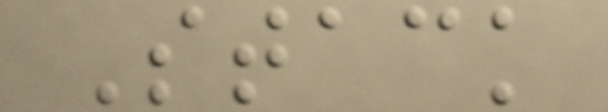Stack
